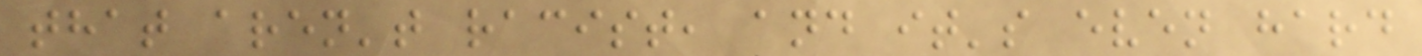that aren't racist, and it's even hard
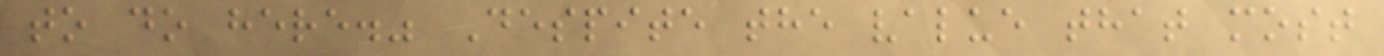to do here." Despite the value that most
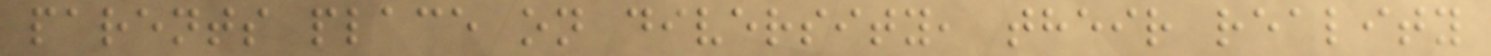parents place on diversity, their reality
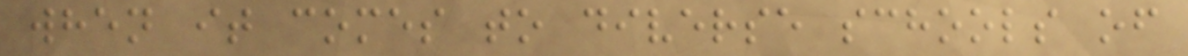when it comes to diverse schools of
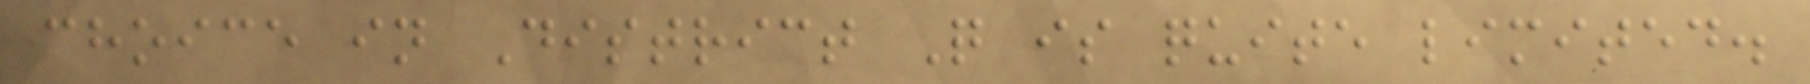choice in District Q is quite limited.
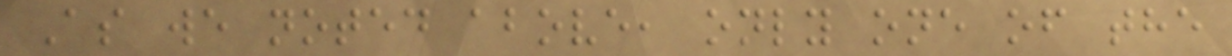As we noted above, only one of the
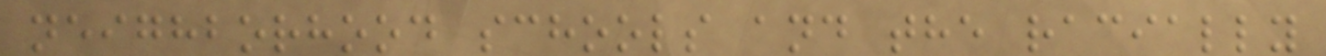neighborhood schools and the racially
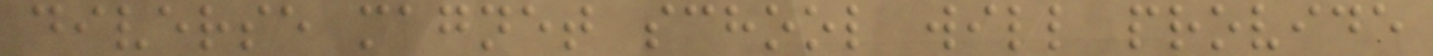diverse magnet school will provide
